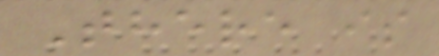There is
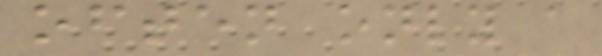often only a
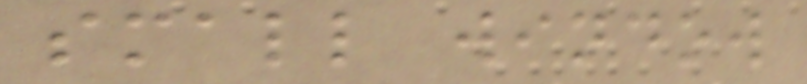small window
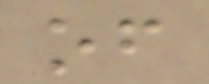of
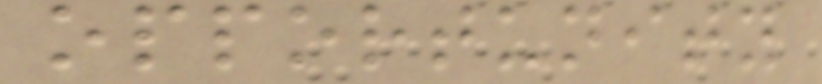opportunity
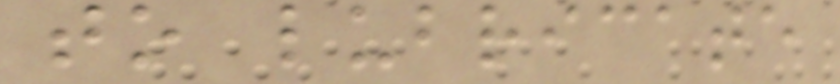to lubricate
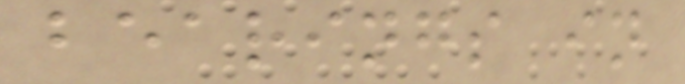bearings in
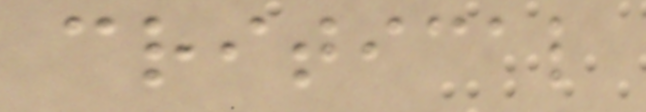critical
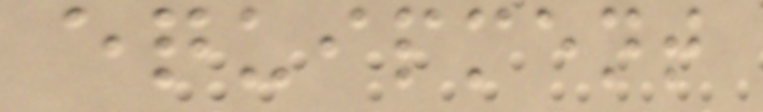equipment
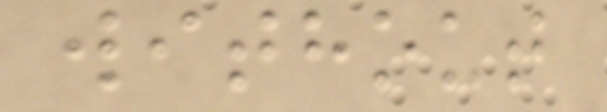without
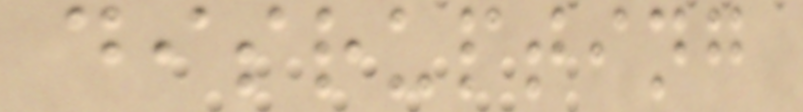disrupting
